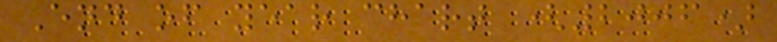End of year chart (2006)
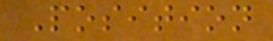Position
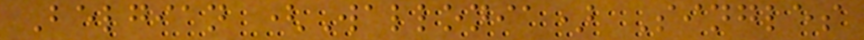Belgian (Wallonia) Singles
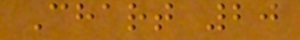Chart 20
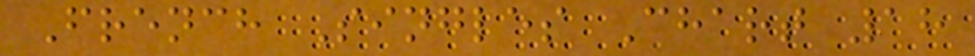French Singles Chart 18
